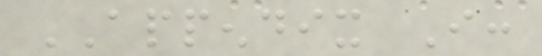APPENDIX I:
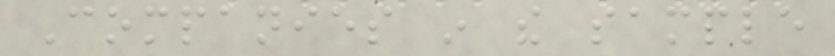Companies in the sample
